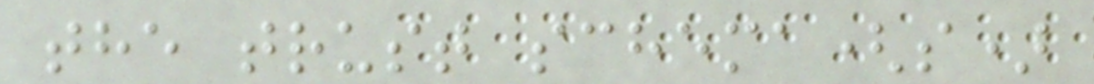the trust schema(s)
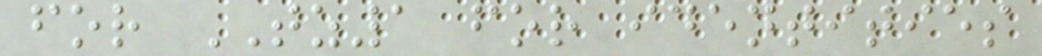for TZ1 for identities
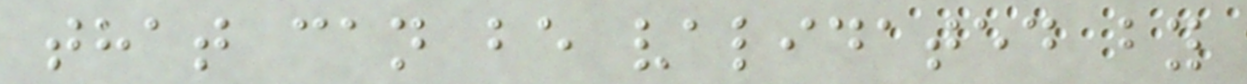that can be validated by
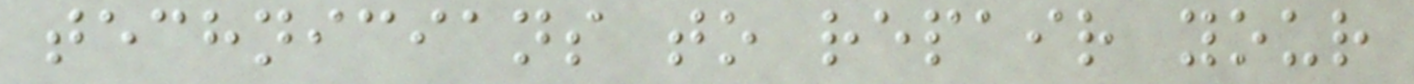technicians to repair your
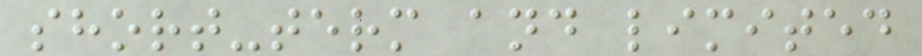short-term and limited
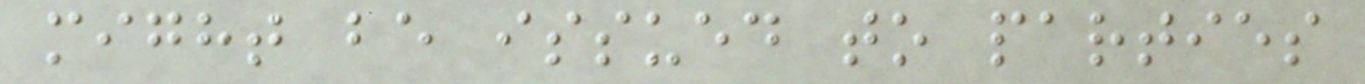might be issued to parties
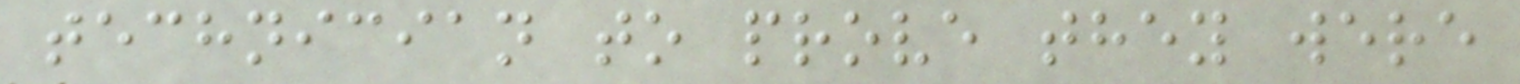technician to prove they were
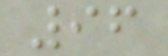96
